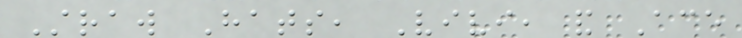Straw Hats, Vivi, and Ace
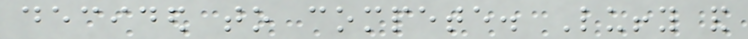decided to compete. Luffy and
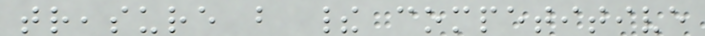treasure but their competitive
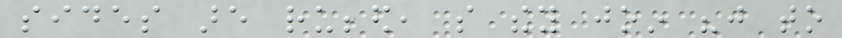sides are rubbed, so they join "just to
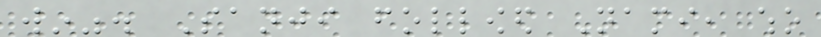win". Sanji followed Nami, who
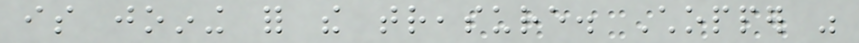is joining for the treasure. Chopper was
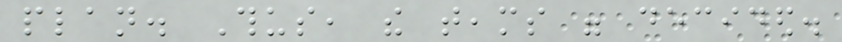plan. Thus, the teams were decided.
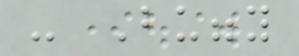- Buggy
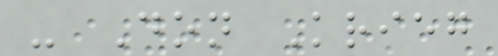- Don Krieg
